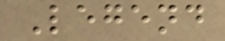Legend
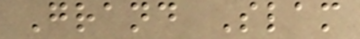Grand Slam
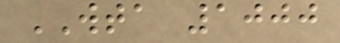WTA 1000
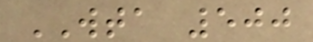WTA 500
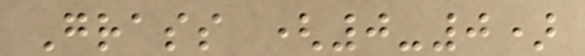Grass (0-0)
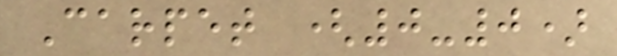Carpet (0-0)
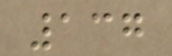137
